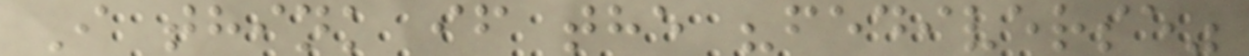I think if the "fediverse"
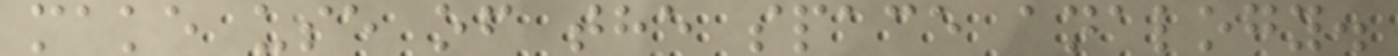make use of the space analogy.
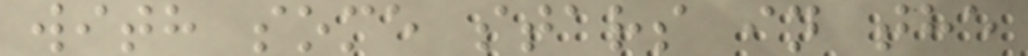with some stars in the
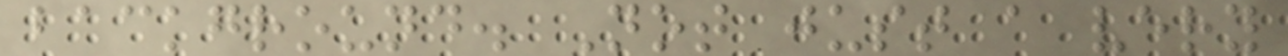background. Not just a very
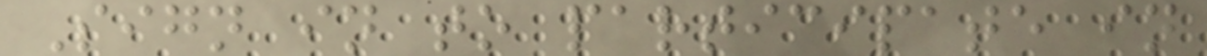Sign in to participate in
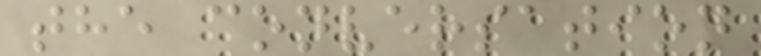the conversation
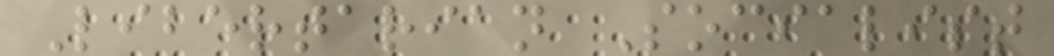Libertarian Socialist
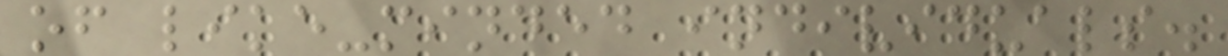of like-minded individuals.
